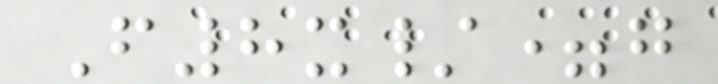F8x/=g
